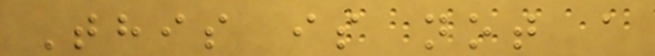This is not a
